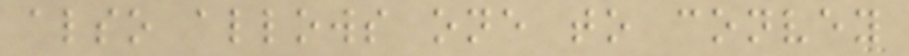also allows one to convey
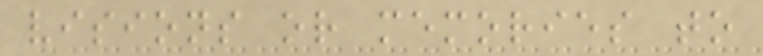visions or memories to
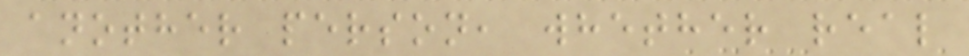another person, whether real
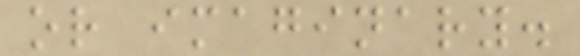or imaginary.
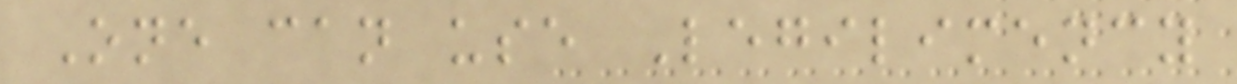One can use Legilimency
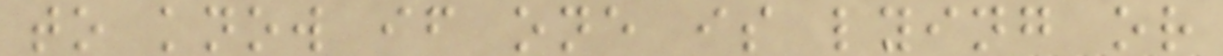to know if one is lying or
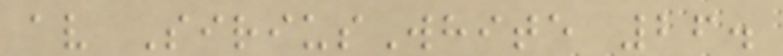av SiriusWhite 26.
